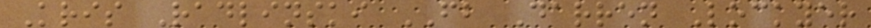Kris Radlinski FB Darren Lockyer
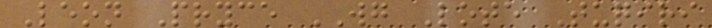Leon Pryce WG Lote Tuqiri
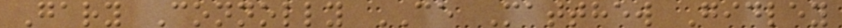Gary Connolly CE Matthew Gidley
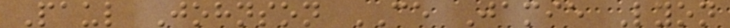Paul Johnson CE Jamie Lyon
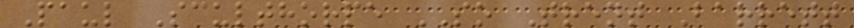Paul Sculthorpe SO Trent Barrett
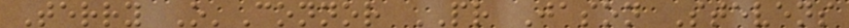Terry O'Connor PR Jason Stevens
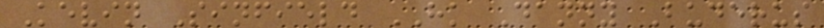Kevin Sinfield HK Danny Buderus
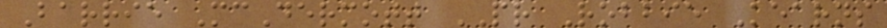Barrie McDermott PR Robbie Kearns
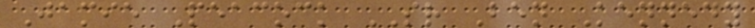Jamie Peacock SR Ben Kennedy
